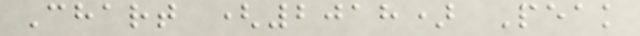Chart (2018) Peak
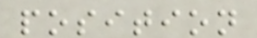position
